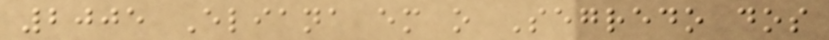2005 Eliana em o Segredo dos
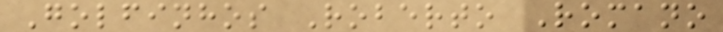Golfinhos Roberto Romano
